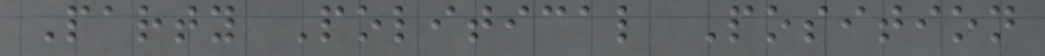Party Political Position
